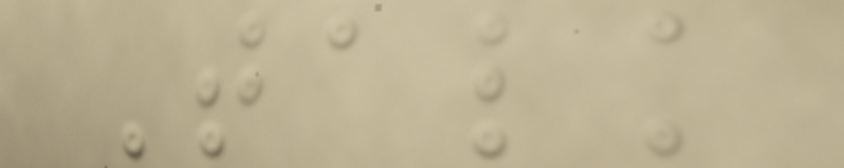Talk
